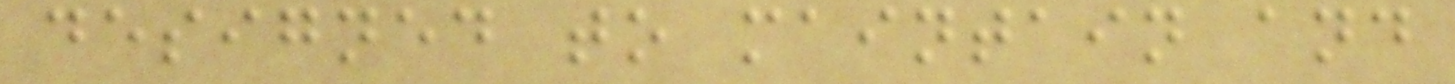designed to maintain and
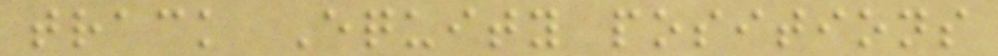track Equity positions
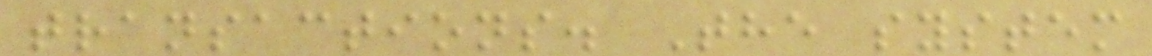transactions. The system
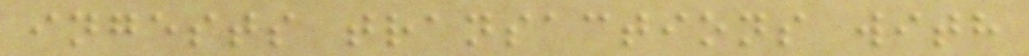ingests transactions with
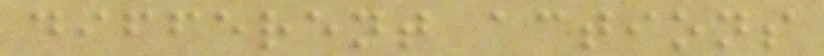different actions
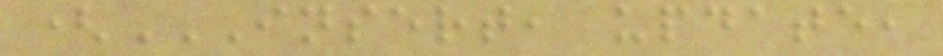(INSERT, UPDATE,
